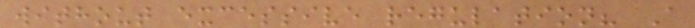without excessive regulation? A
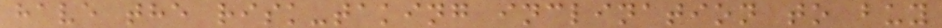have the risk-taking inclination to buy
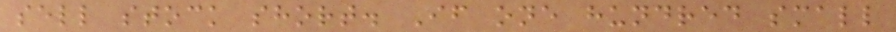sell stock short. If one hundred small
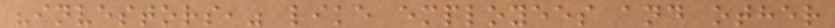"investors," like employees and other
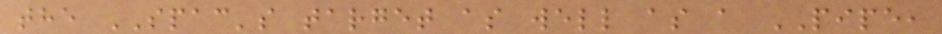the SPAC's target as well as a PIPE,
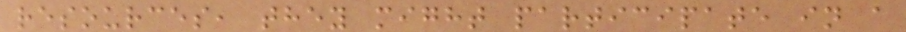resources, they might participate in a
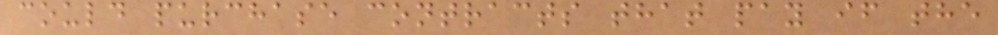could purchase contracts that pay if the
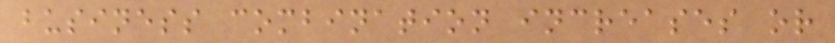business combination increases or
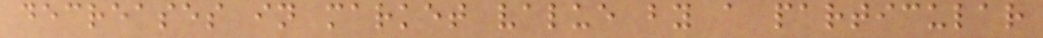decreases in market value by a particular
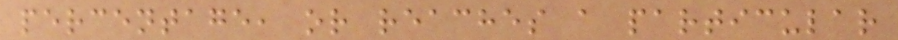percentage, or reaches a particular
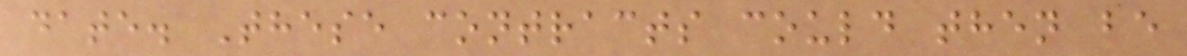date. These contracts could then be
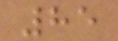85
